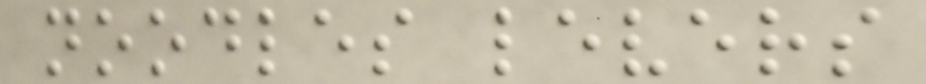noodles levers
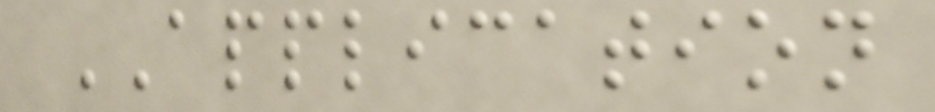APPLICATION
